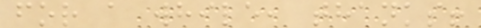for a while, thanks!
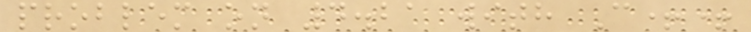problem on 4.21 with C++
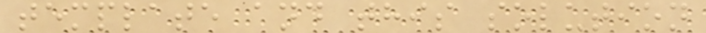template and this solution
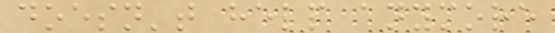doesn't help anymore
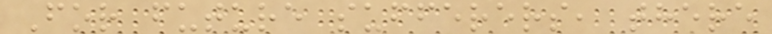For future sufferers, there
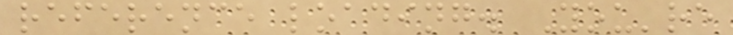reference loading. You're
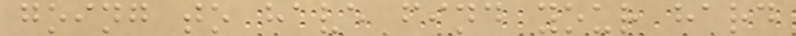going to have find your hard
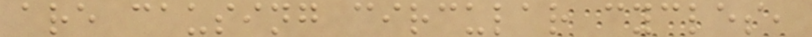are causing circular cycles,
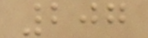207
